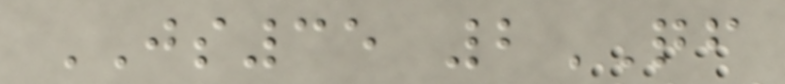JS35 2QF
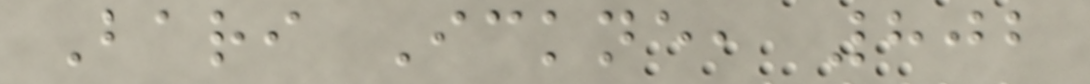Bari Ickne, 802
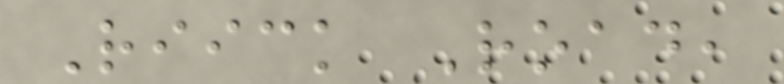Riick Road,
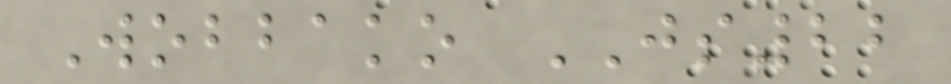Wobbako JS22
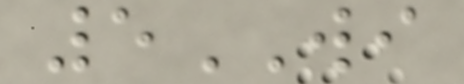5WI
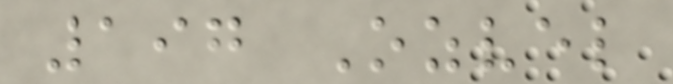197 Ozvel
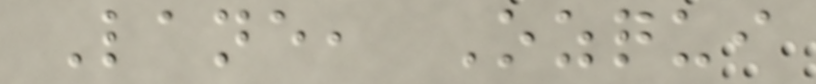Lane, Ozqui
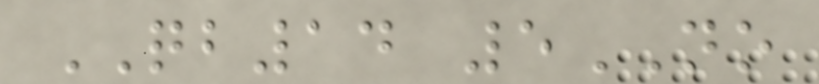QB14 5NO
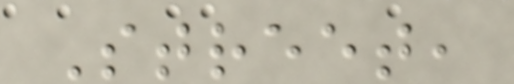Street,
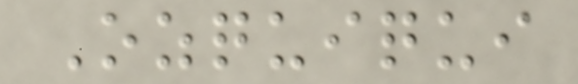Ozquiqui
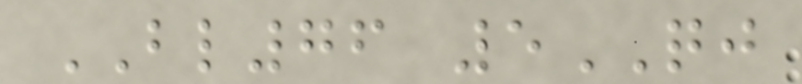BL76 5QJ
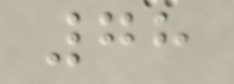78
